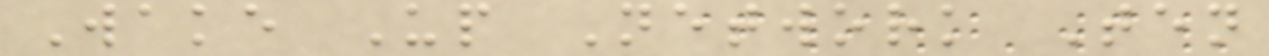Wake Up Network Ten
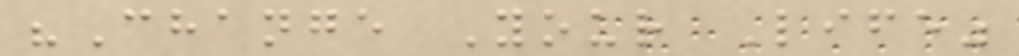"Change Your Life"
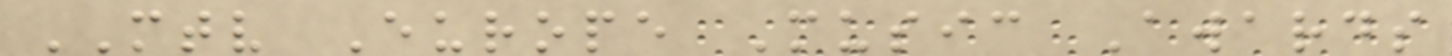MTV Europe Music Awards
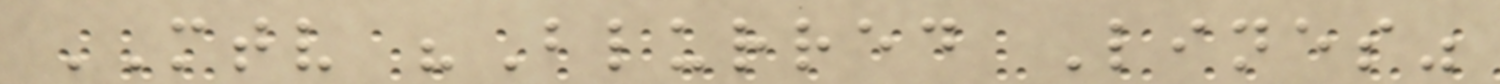MTV "Blurred Lines"
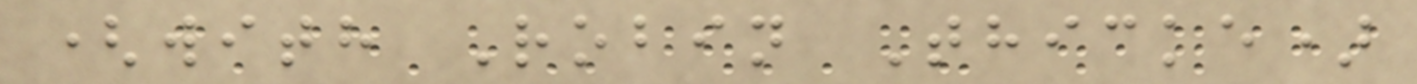(with Robin Thicke)
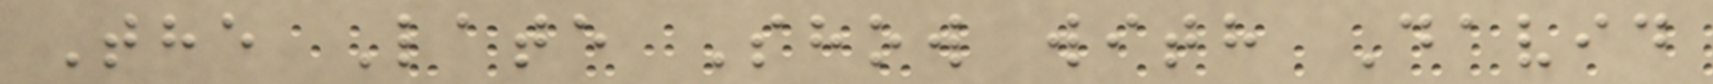The Late Show with David
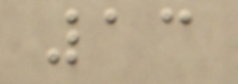13
